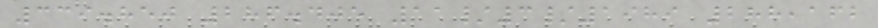339.850 286.405 11/3/1989 288,162
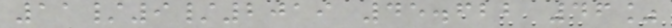11/9/2019 45.622 46%
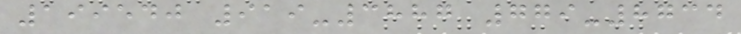199540 919-3887 779-8734
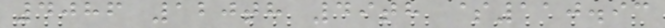4086 120th 49th $110.93
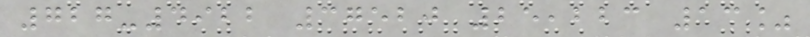727-4922 37520 25,223 13%
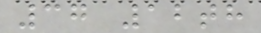37 12th
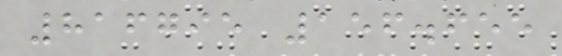816795 156.655
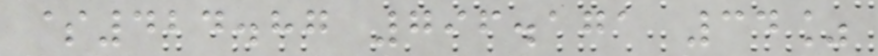$424.87 796.171 34%
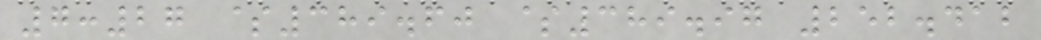7:27 $389.60 $389.97 252.412
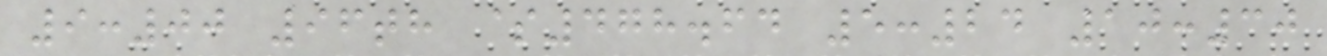9:00 96th $478.64 5:24 10:30
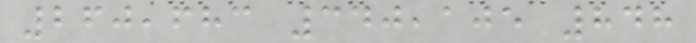260,683 340,105 848
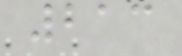213
